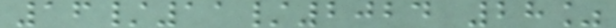16/11/2024 28%
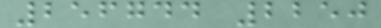256744 2250
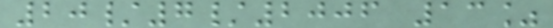20/7/2006 13%
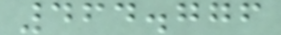464.776
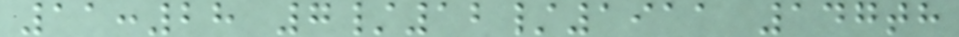11:28 7/12/1911 147th
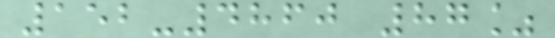152-4860 87%
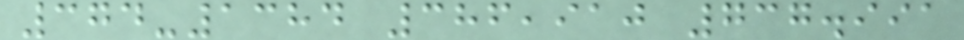374-1384 386,910 737.991
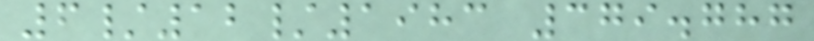6/12/1983 379.787
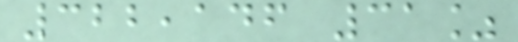322,146 31%
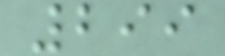299
